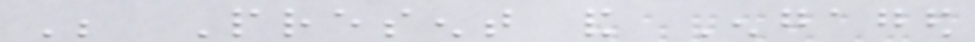Be Present and Engaged
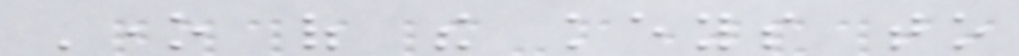One of the keys to
